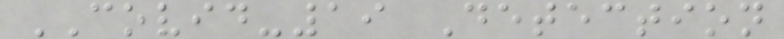COVID-19 Detection
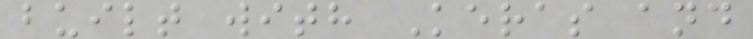built with Keras and
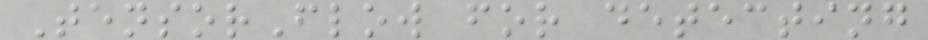TensorFlow for detecting
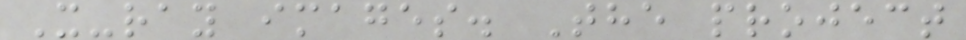X-ray images. The project
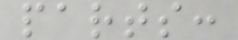parts:
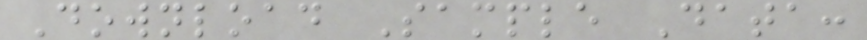Download Sample Data:
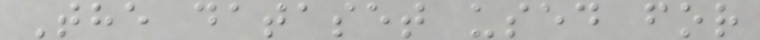The dataset used for
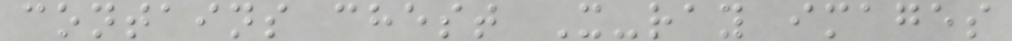contains chest X-ray images
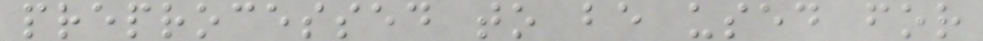preprocessed to be used for
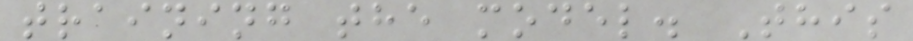training the model. This
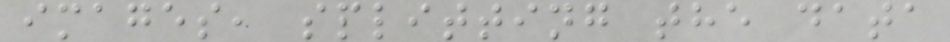images, splitting the data
